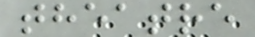theatre
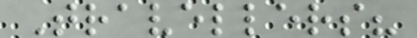Travellers?
